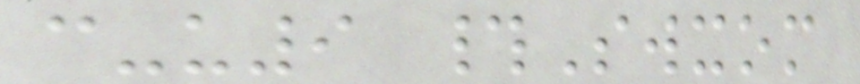c-u9 #Swxom
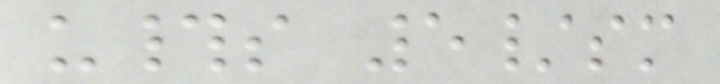u#s 5/sm
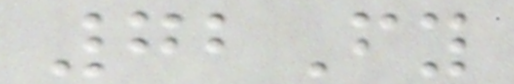72Fy
